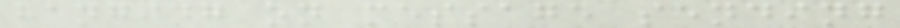hanging on message sending
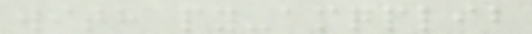with py-amqplib
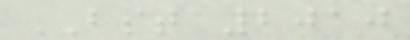BST 2010
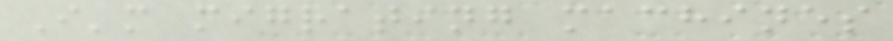I'm migrating machines
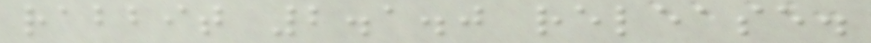rabbit 2.1.0 release.
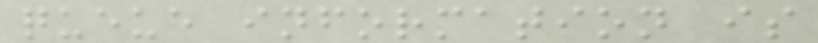queue information is
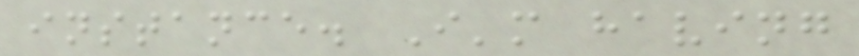instance. I'm having
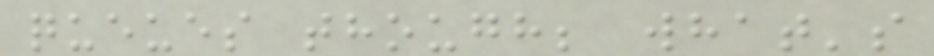queues though; what's
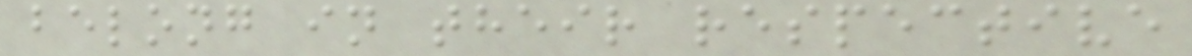belong in their respective
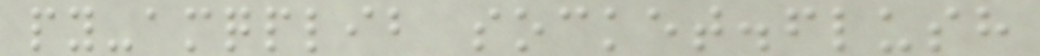py-amqplib socket.flush
